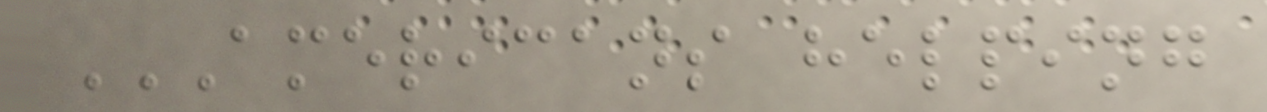AMERICANS HELPING
